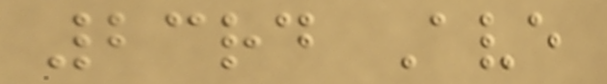23rd Ave
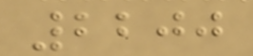2200
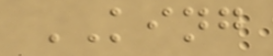KING
